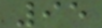95
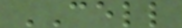CELL
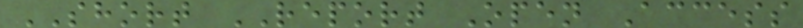SHORT REPORT Open Access
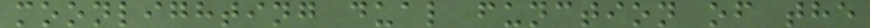moonlighting dual function of the
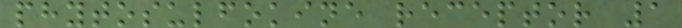phytosulfokine receptor 1
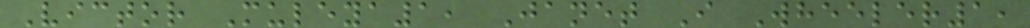Victor Muleya1, Janet I Wheeler1,
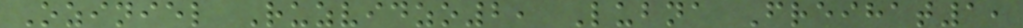Oziniel Ruzvidzo2, Lubna Freihat1,
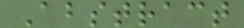Abstract
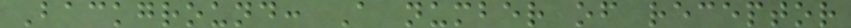Background: A number of receptor
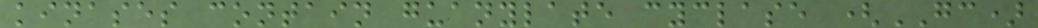kinases contain guanylate cyclase (GC)
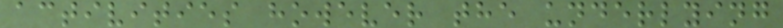activities however the underlying
